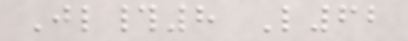Jl#8 L62
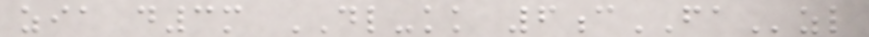zia d3m DL-kk 6cFAzl
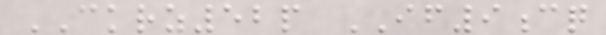CKRZ52p IF9cq
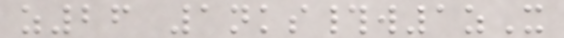z26 1nks#w1zX
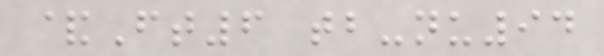&Ft6 tb-nu94
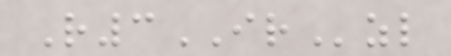R3IRzl
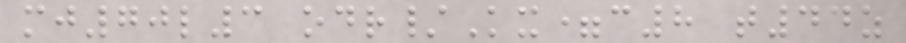mj70l3 odr/Kx=c8 t44z
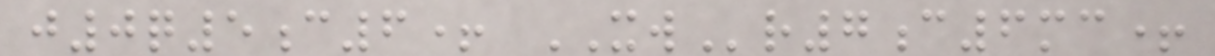j0q5c6+ XWr7c6mc+
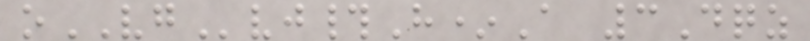oVGvj#H*A 3Dqz
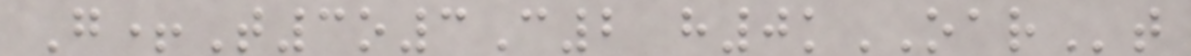G+T3o3C2 h0kOARt
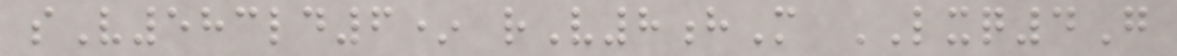sV583ld6* rV8hM LXQ4G
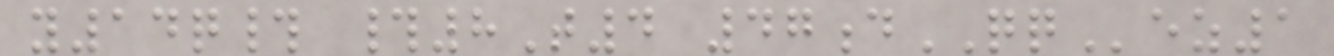y14q# #8T4 47dQQez1
